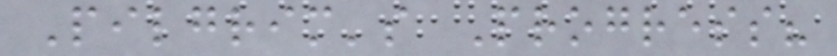Pilgrim's Progress?
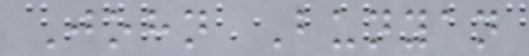John Bunyan
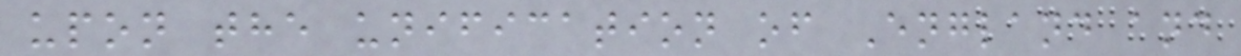upon the unification of England and
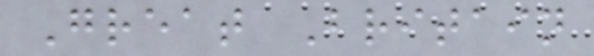Great Britain
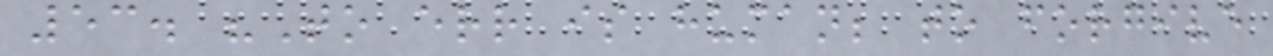53. "To err is human; to forgive
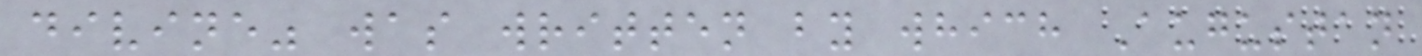divine" was written by which Augustan
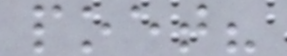poet?
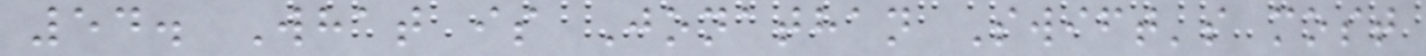54. What is Jonathan Swift's most
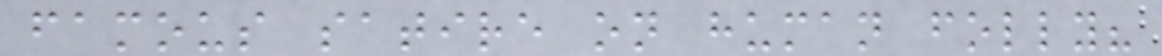famous satire on human folly?
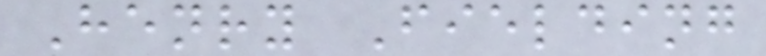Henry Fielding
